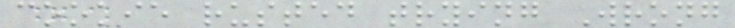cookie rusted trying Wrong
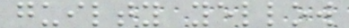guilty yellow
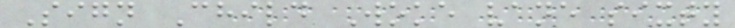Sign Child Woke vane sixty
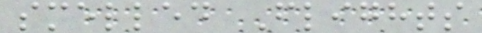smelled Flights
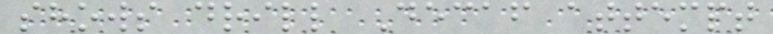shows drill Decaf attempt
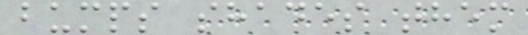bumps shades them
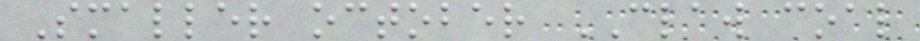Smaller october CLAW coal
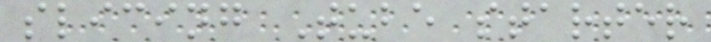slicing Tube starter
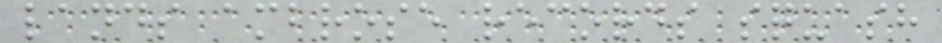lands ambrose records squash
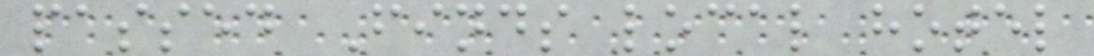passed Finds local hotel
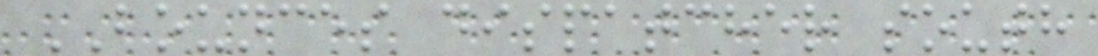BOUNCES dispatcher south
